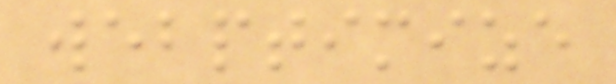webptimize
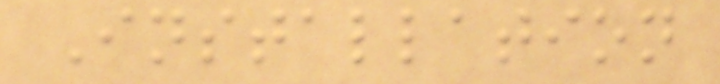Installation
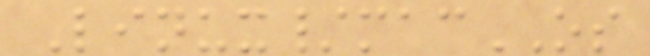Linux/macOS
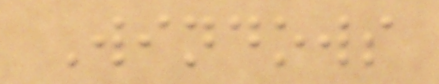Windows
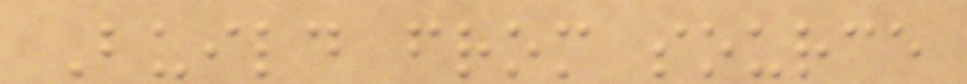Build from source
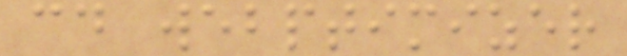cd webptimizer
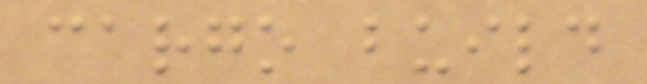cargo build
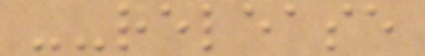--release
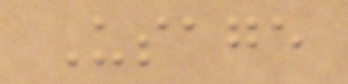Usage
